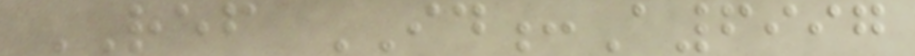REF ID:A6997
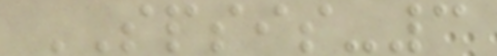SPSIS-3
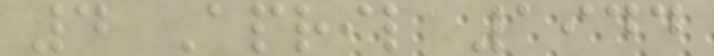4 April 1944
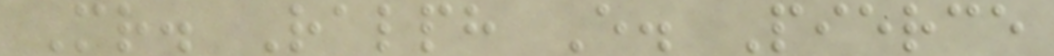Mr. Ralph E. Pierce
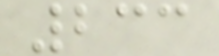233
